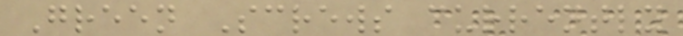Green Screws currently
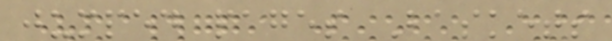jumped pages Baskets
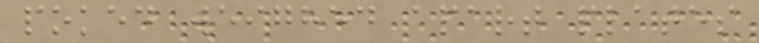poked weighed apart plates
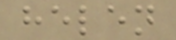helen
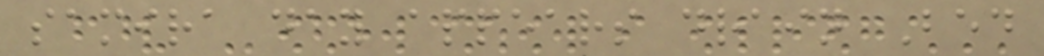samira day appears drain Bed
